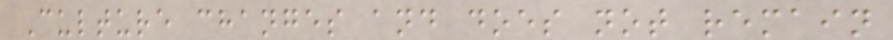Culture changes and does not remain
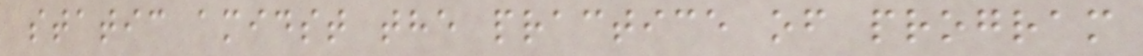static amidst the practice of program
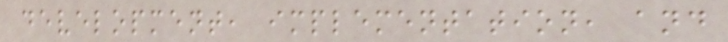development, implementation, and
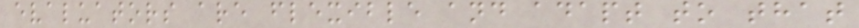evaluators are flexible and adapt to that
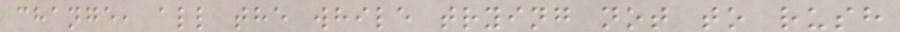change, all the while trying not to rush
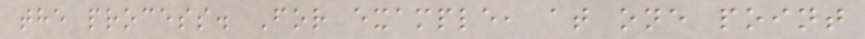the process. For example, at one point
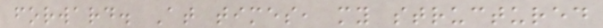forward. At times, my structured
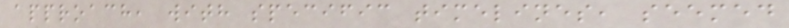approach, with specific timelines, seemed
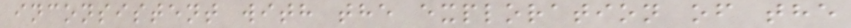inconsistent with the exploration of the
